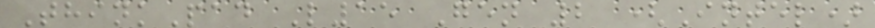ThinkPad L15 Gen 2 (Intel)
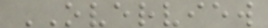OVERVIEW
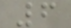6
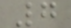7
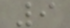9
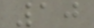10
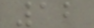12
